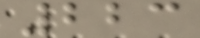223
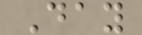Day
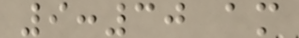9:30 am
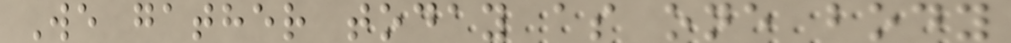We gather today as one body
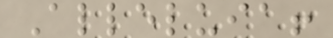Alleluia!
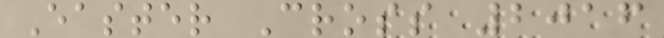Easter Cross 2016
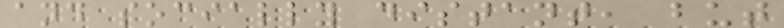and socially distant, but
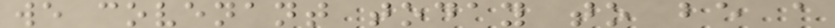we covenant today to be a
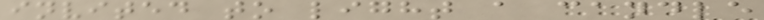invited to light a candle
